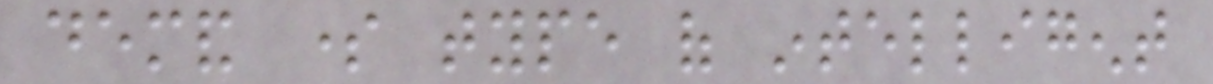demand some type of intelligent
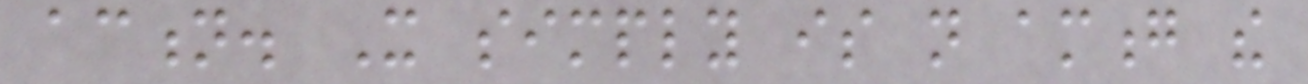action. It simply is not among the
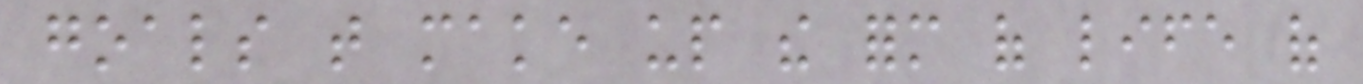goals that make up the form of life of
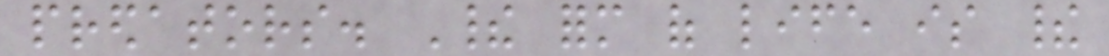predators. Their form of life is their
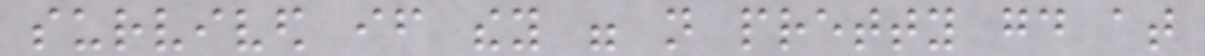survived if they were not pretty good at
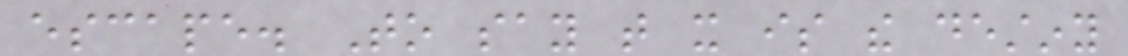escape. To say that it is the destiny
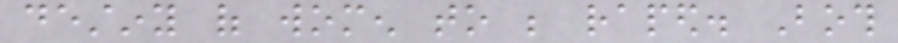destiny of women to be raped. Both
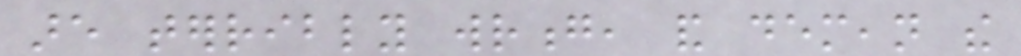are terribly wrong, and demean the
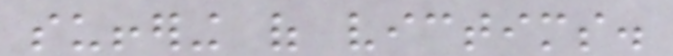suffering of victims.
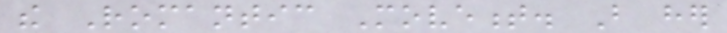the Romantic Movement. But her
